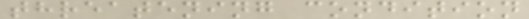threatening condition
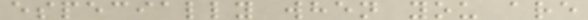especially when you are
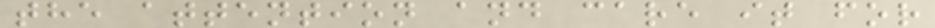the attention and care it for
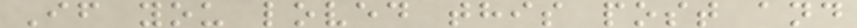If you loved this post and
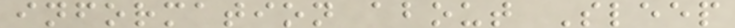information about Sleep
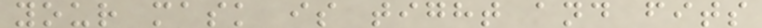your mask is tight and fits
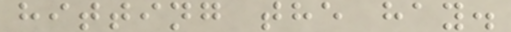hitting the hay.
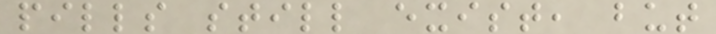pills still exist, but
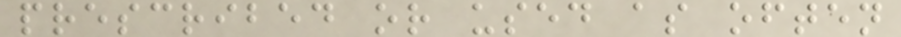prescribed or used as often
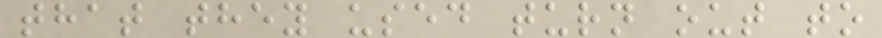that they used turn out to
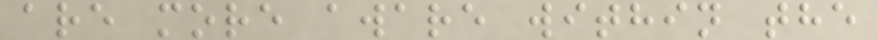are more aware within the
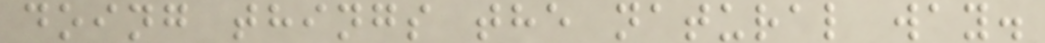doing things the natural way.
